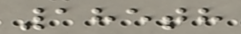185th
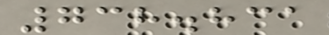738.831
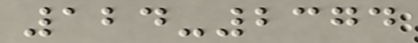124-2374
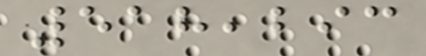518,293
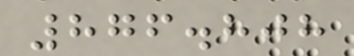876.808
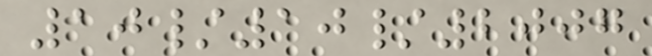10/10/2007
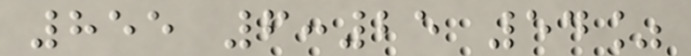855 6:25 54%
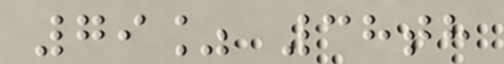79% 38th
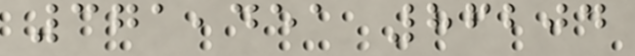371,451 86204
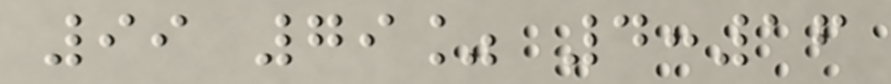99 79% 4:16
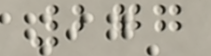277
